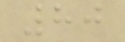80
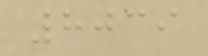8039
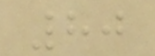80
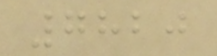7820
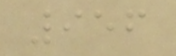956
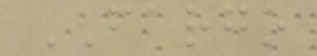FARGO
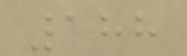188
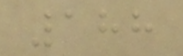188
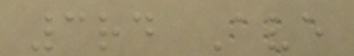3rd Ave
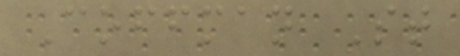Coffman St
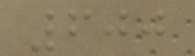600
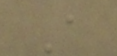A
